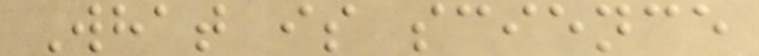What is science
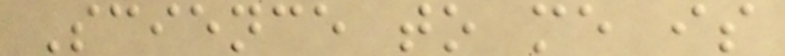Science to me is
